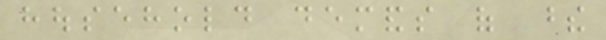household demands of these
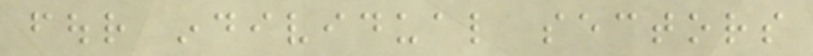four individual sectors
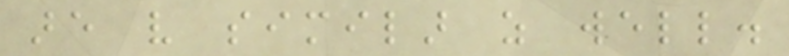are very similar as well.
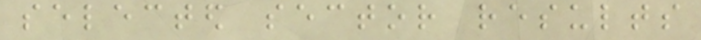selected sector results
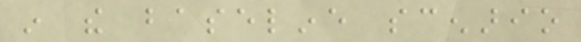in the baseline scenario
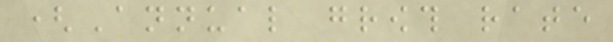(Annual growth rate
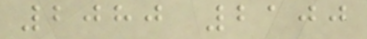2080 2100
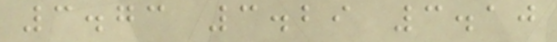3.73 3.29 3.10
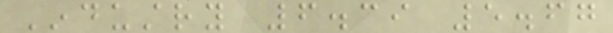Industry 6.39 5.67
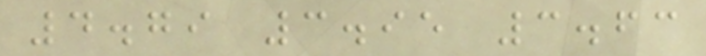4.79 3.95 3.63
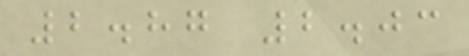2.87 2.03
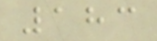183
